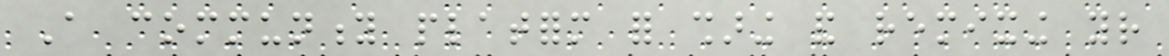A community platform for sharing and remixing your
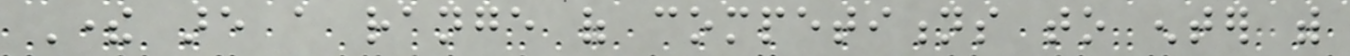There are a range of competitions to enter with
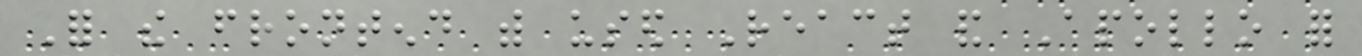For the frontend with used React and Apollo for
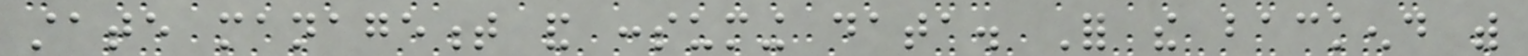state management and consuming data. For the backend with
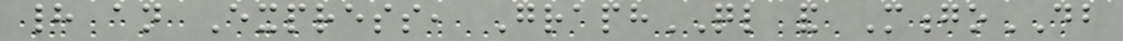had an Express, GraphQL and MongoDB
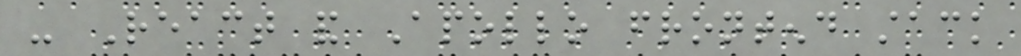- React and Apollo frontend stack
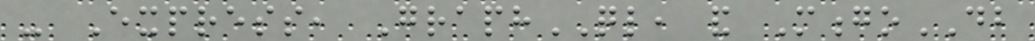- Express, GraphQL, and MongoDB
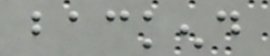backend
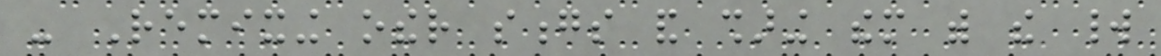- Remixing other songs and sharing them with the world
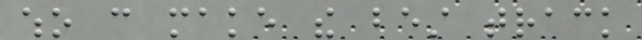who can make the best track
